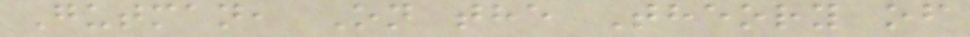Gutman, On the Theory of
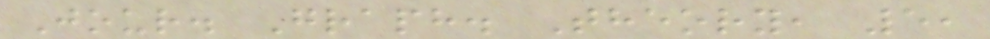Jour. Graph. Theory, 5,
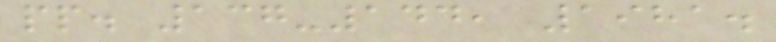pp. 137-144, 1981.
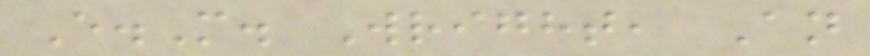E.M. Wright, An
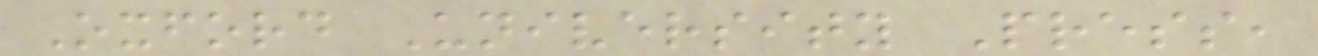Oxford University Press,
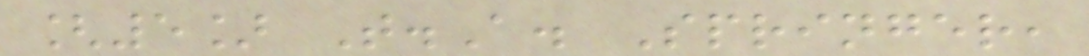[5] T.A. Springer,
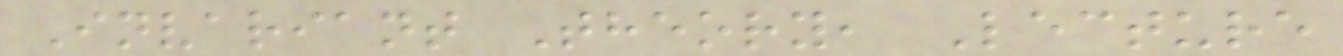Invariant Theory, Lecture
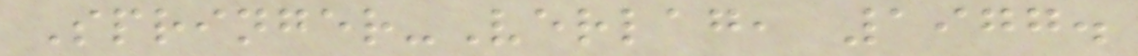Springer-Verlag, 1977.
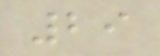29
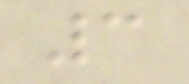3
